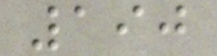190
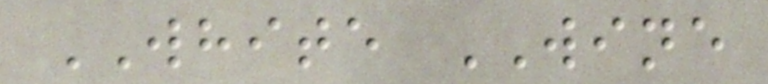WHITE WINE
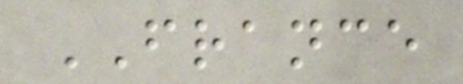FRANCE
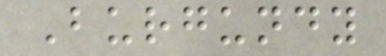Burgundy
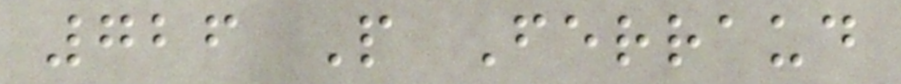726 P Ferraud
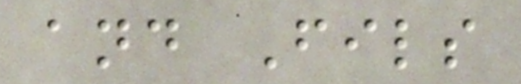and Fils
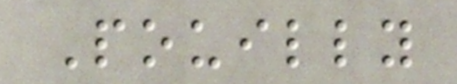Pouilly
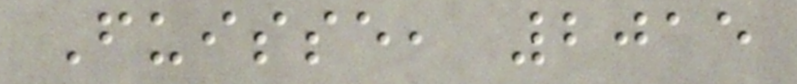Fuisse, 2015
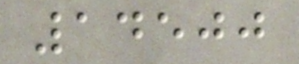14500
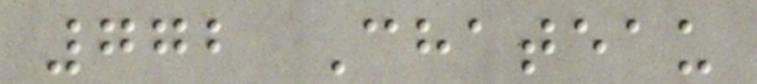772 Chateau
